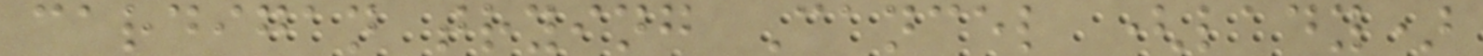cardigan trying Cancel (lady)
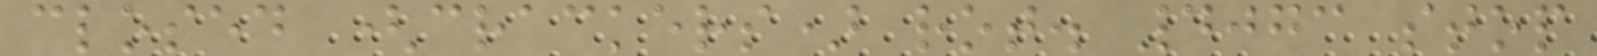closed (crackers) rot. 4073 stop
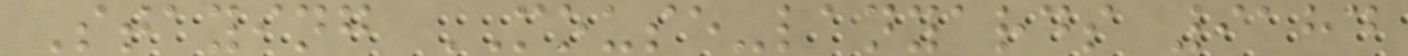Staying MOUSE-lanyards 9184
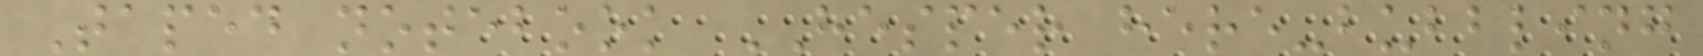Taped notebook HESPER here-bubbling
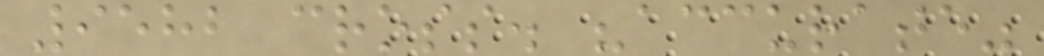9582 cross. "accurate"
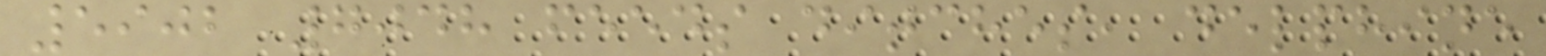5902 7048 feeds ditches, delphine
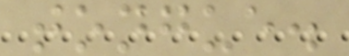tongue.
